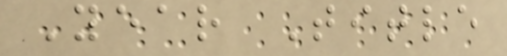Year Title
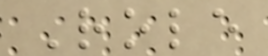Role
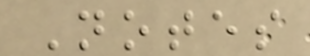Notes
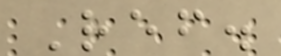Ref.
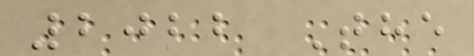2022 The
